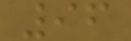96
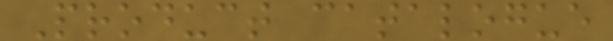Product catalogue
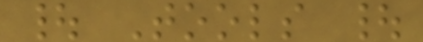| Tools |
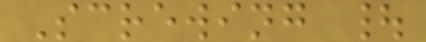Screwing |
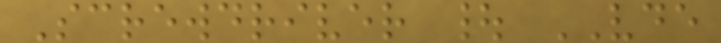Screwdriver | VDE
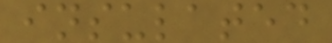insulated
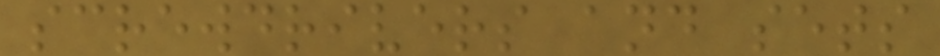screwdrivers and sets
